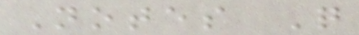Notes Q
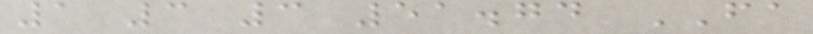1 3 3 51.74 FA
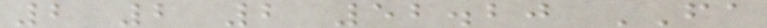2 2 2 52.20 FA
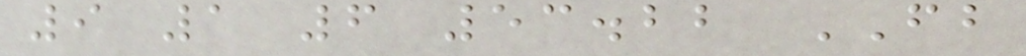9 1 6 53.22 FB
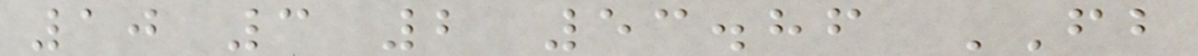10 3 2 53.86 FB
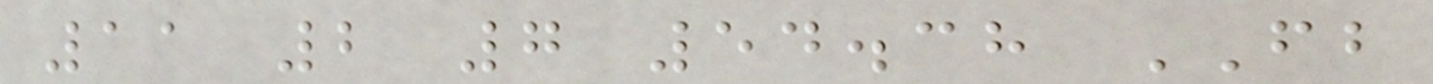11 2 7 54.38 FB
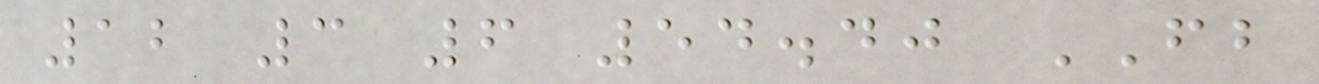12 3 6 54.40 FB
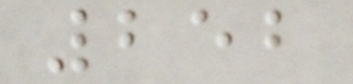252
